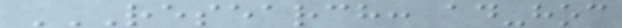RESEARCH: AD-HOC
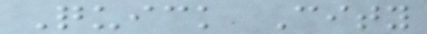Quick City
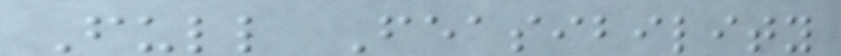Full Feasibility
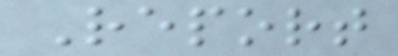Report
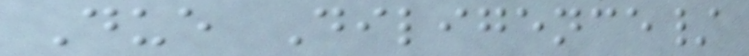Due Diligence/
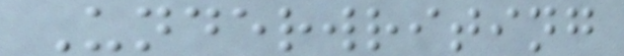Underwriting
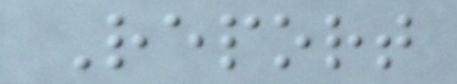Report
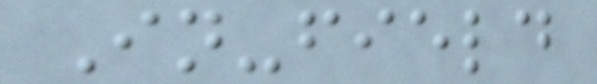In-field
